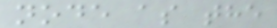node as the
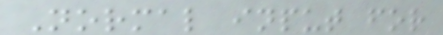Normal input for
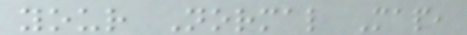your Normal Map,
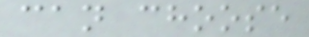can choose
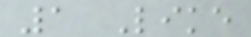1 Like
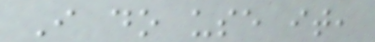I do use it,
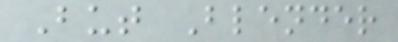But Blender
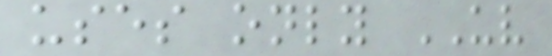uses only UV
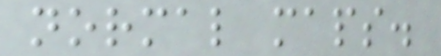normal maps.
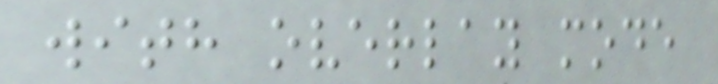with overlay mode
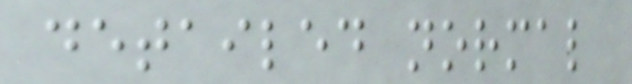detailed normal
